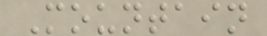Mountain
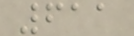611
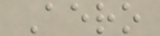Aero
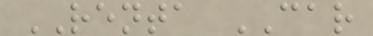RENTA CAR
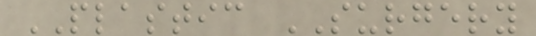PLASTIC SURGERY
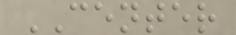CENTER
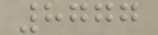8777
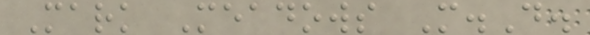Mark Meadows M.D.
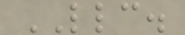LLC.
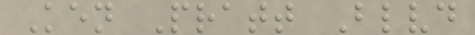Ken Pratt Blvd
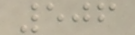506
